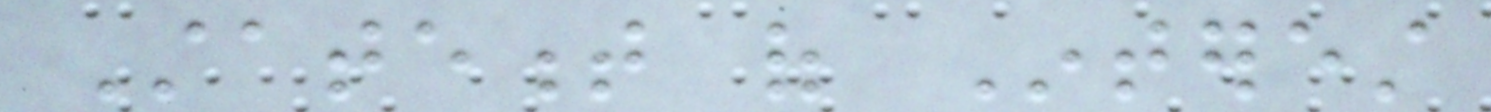Statement of Interest
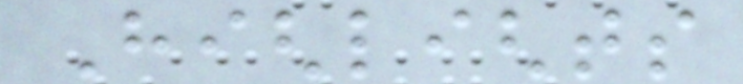Highlights
